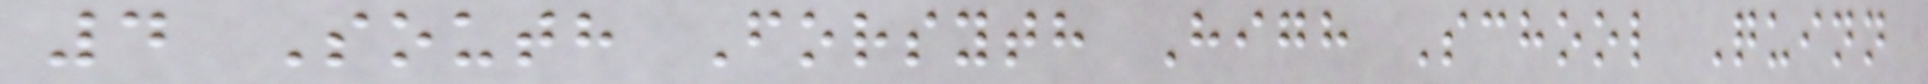4 South Forsyth High School Quinn
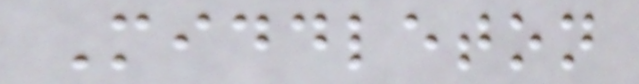Middleton
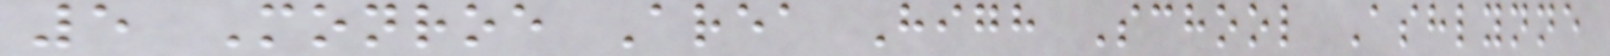5 Monroe Area High School Ashlynne
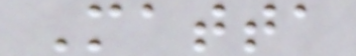Matta
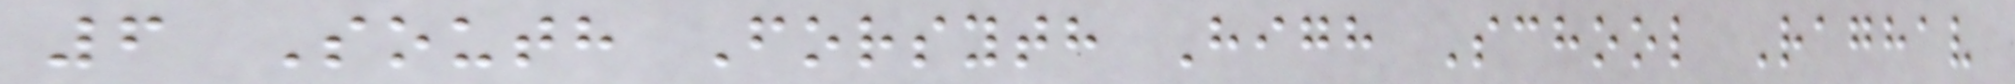6 South Forsyth High School Raghav
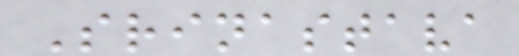Srinastava
